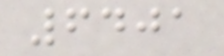6401
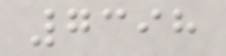7398
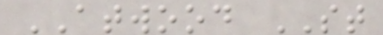ATWOOD ST
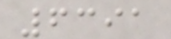6391
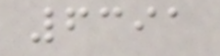6391
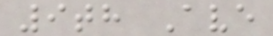9th Ave
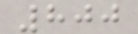800
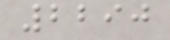2290
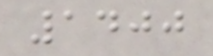1400
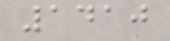1410
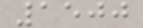1500
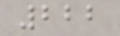222
